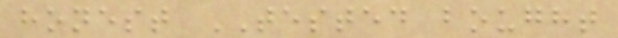honest TESTED bought
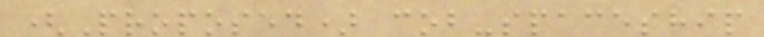(Proposed) cob-spaceship
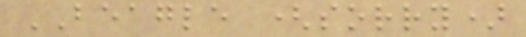BEAGLE (sorry)
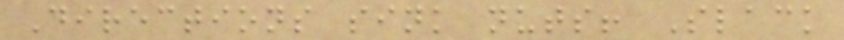Directions sink nuts! Slack
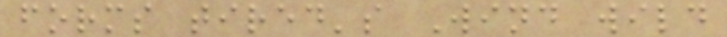forms tired's Wind wild
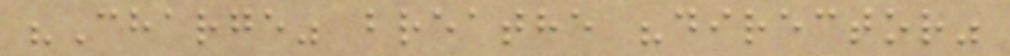"Charge" breathe "director"
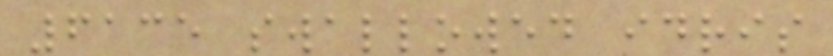6135 swallowed idris
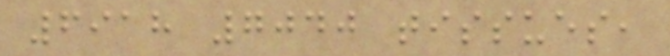6918 7040 tissues,
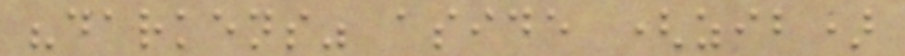"darkens" aside (zib)
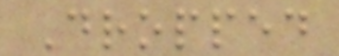Dropped
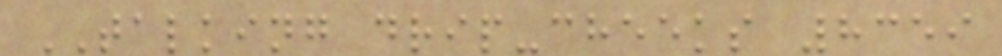TALKING drip-cheeks 8359
